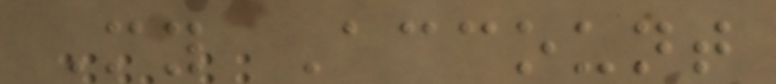My Account
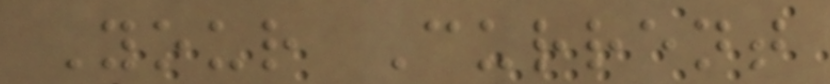Your Current
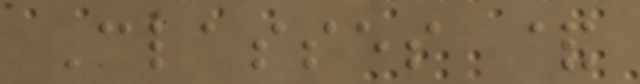Classes &
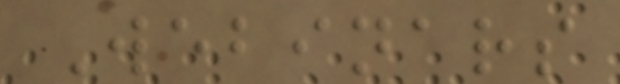Webinars
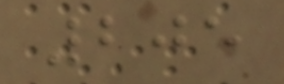205
